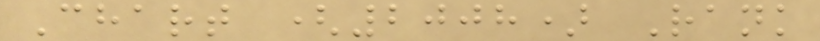Chart (2008) Rank
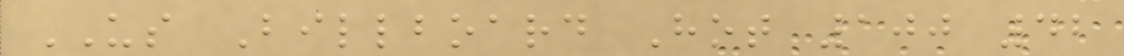US Billboard Hot 100 42
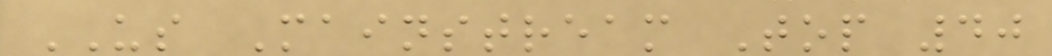US Mainstream Top 40
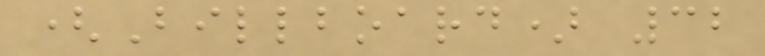(Billboard) 32
